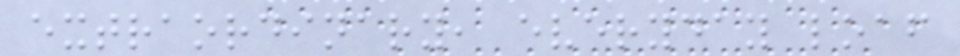extraordinary, everyday loaf
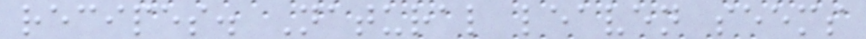recipes. Natural leaven seems
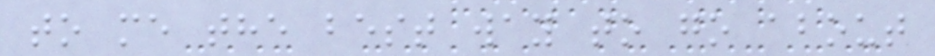to me the best way to go about
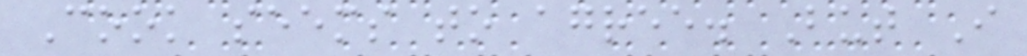Cook seems to agree. But I
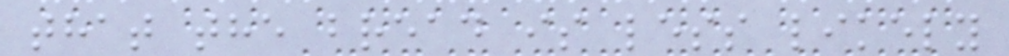that the bread is less likely
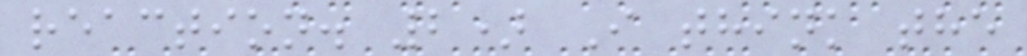reaction. 2) I think the
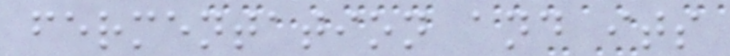fermentation and its
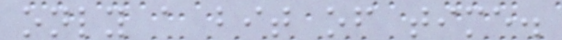only a bit of time.
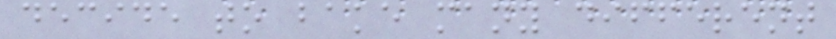decide to bake many different
